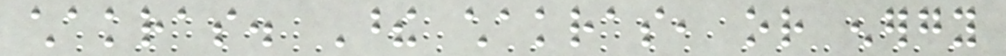chakras. These chakras, or energy
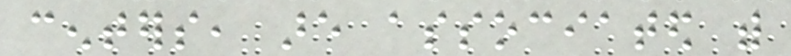centers, are associated with
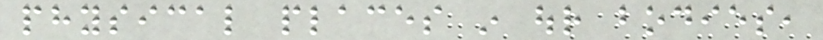physical places in our bodies,
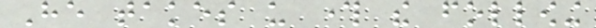He takes us through the following
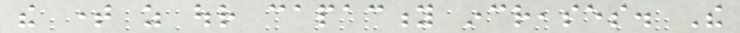the time as our capacity increases. The
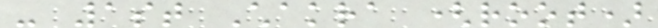- 1st Chakra (root)
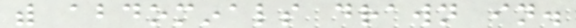with abdominals drawn in.
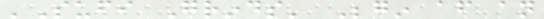'Sufi Grinds' Begin after an
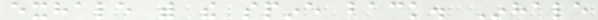exhale with the spine back. Inhale
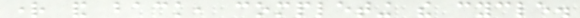right and back, completing the cycle.
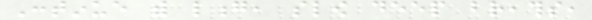Continue with long, slow deep breaths,
